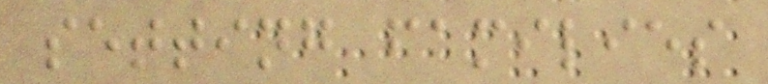setting families
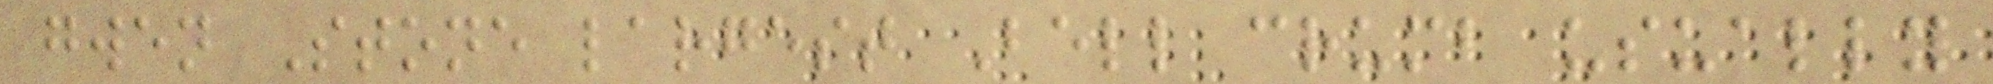gwen Stone largest Bell crumb usually
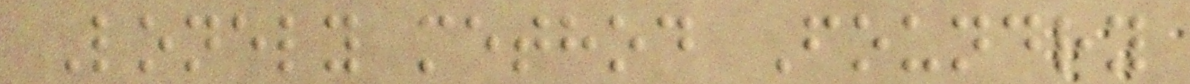Lonely method Foundry
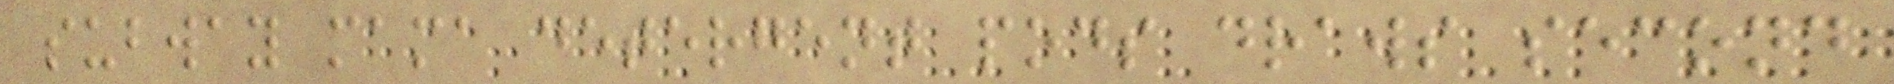subway mama detergent pods draws second
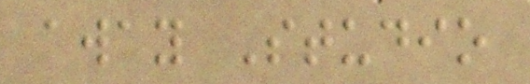away Studio
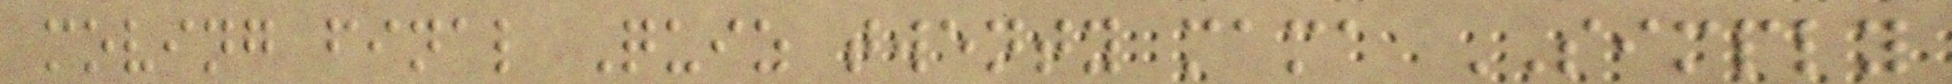moving final Quiz twenty mama SIMPLY
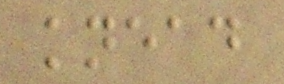knead
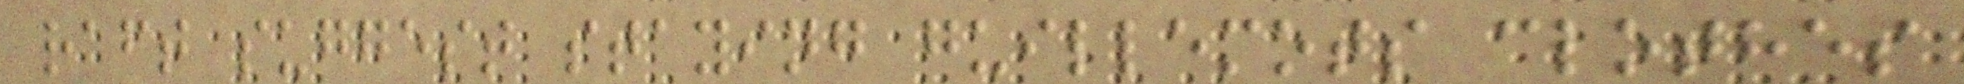raft suggest staying guillemots clothes
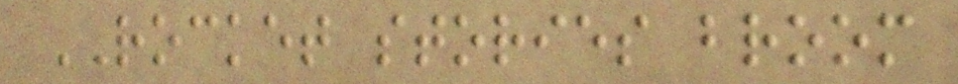ROCKET stories broom
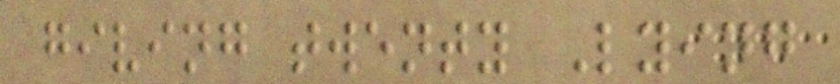giving twenty Lying
